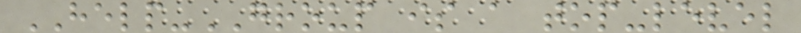HELP-GROUP is a top-level
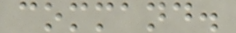command.
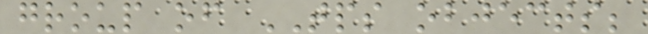group of TPS objects;
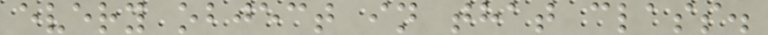every object in that class.
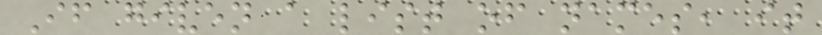If given a list of names, it
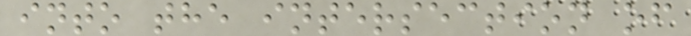into the intersection of
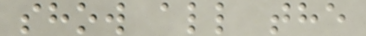show all the
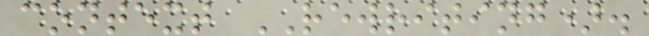context REWRITING).
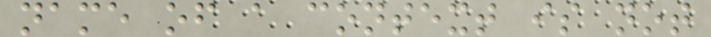name of a context is not
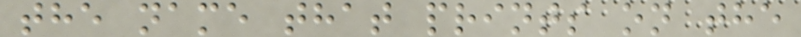the name that prints on the
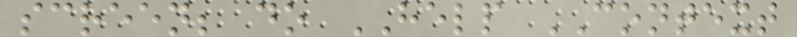screen; do HELP CONTEXT
